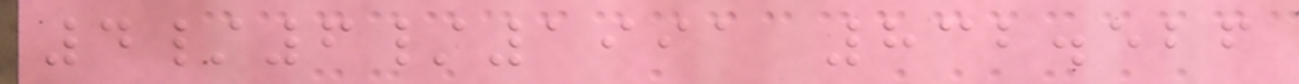4/6/1991 832.526
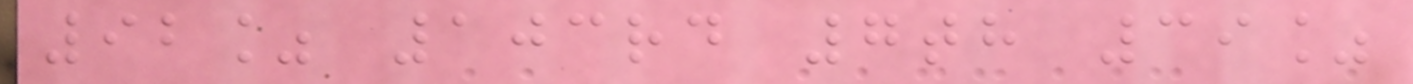92% 103rd 7th 39%
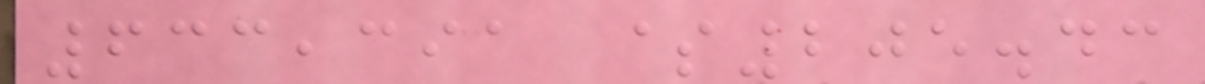633,391 $205.43
